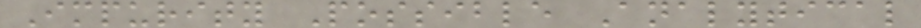Impurity Possible Analytical
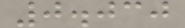0.030
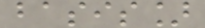basis]
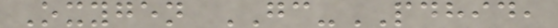Oxygen GC-PDHID,
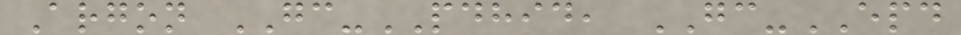Argon GC-PDHID, GC-EPD
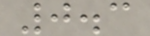0.3
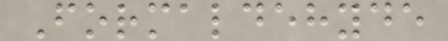Formaldehyde
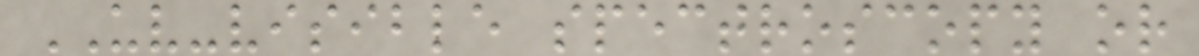UV-visible spectroscopy or
